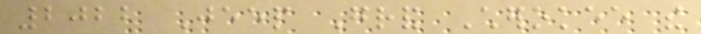2022 Jeep Grand Cherokee the
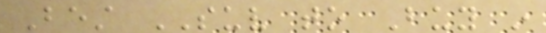Best SUV to Buy in
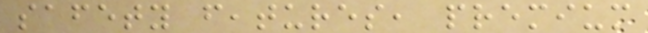safety features, premium
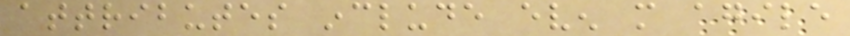attributes include even more agile
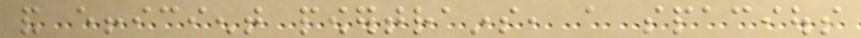and efficient powertrains, a spacious
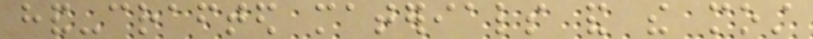hand-crafted materials and the most
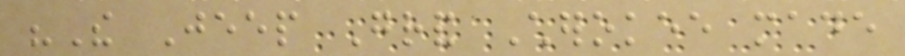"The Jeep Grand Cherokee made
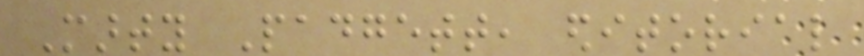Marty Padgett, editorial
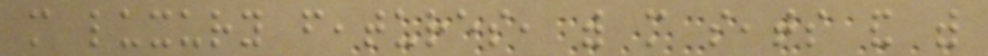more luxury features, with more seats and with
